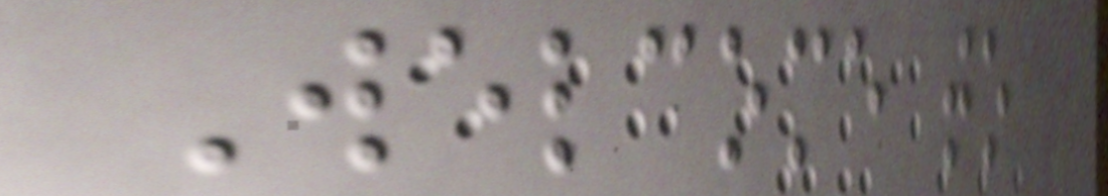Welcome to
